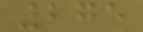275
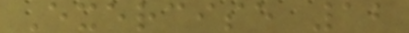Exercise 12
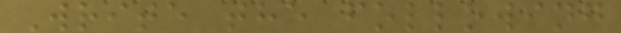Write the following
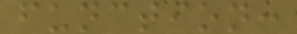function:
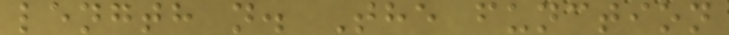length n. The function
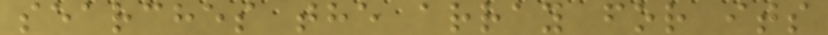searches the array for its
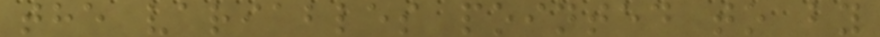the variables pointed to by
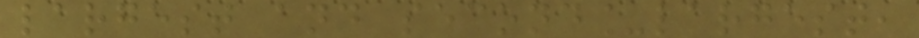largest and second_largest,
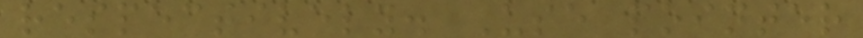respectively. Use pointer
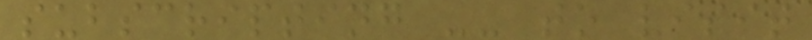subscripting -- to visit
